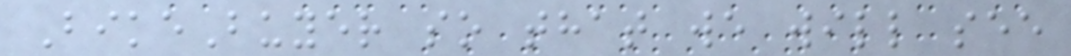BikeBuyer so that we will see
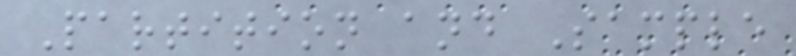Partition and Sample
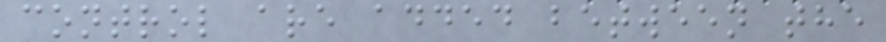control are added between the
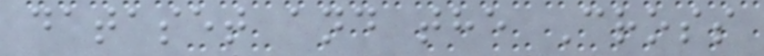dataset and the Cross
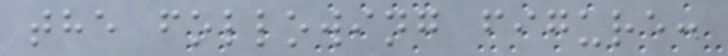the following figure:
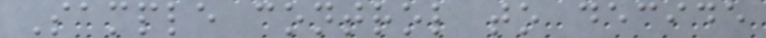Sample control to decide
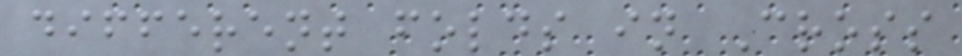different folds in Cross
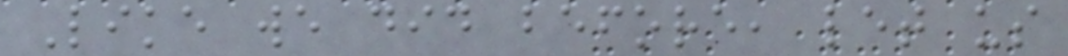Like we did before, let us
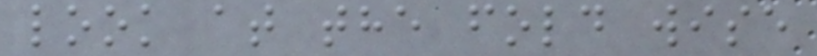look at the fold wise
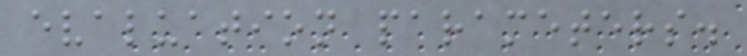evaluation parameters.
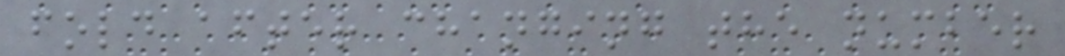fold after changing the number
